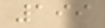199
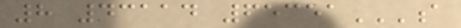8 43114 65351A
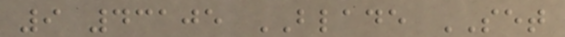9 43105 BLADE SET
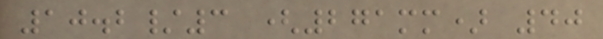10.2/3 (271mm) 40
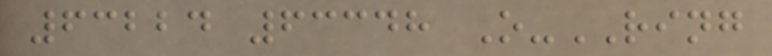63224 63348 O-RING
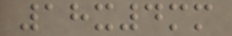18x4mm
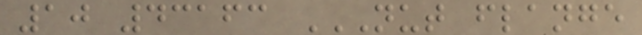10 43163 NUT FLANGE
